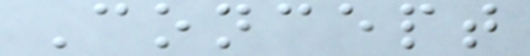Concept
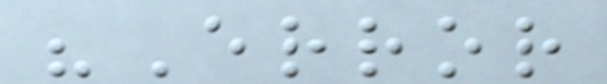"Error
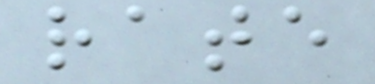rate
